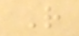R
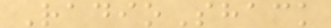RadioShack
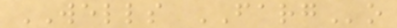WELLS FARGo
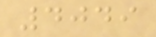4049
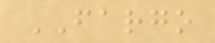FARGO
